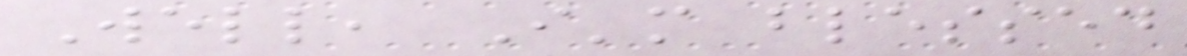Well, I'm blessed
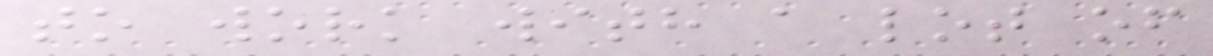to work with a lot of
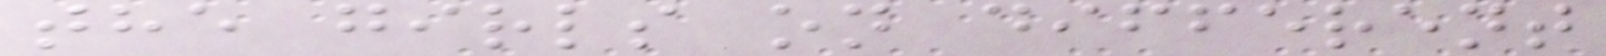the girls on different
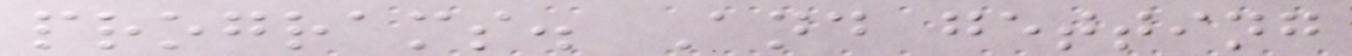programs. And getting
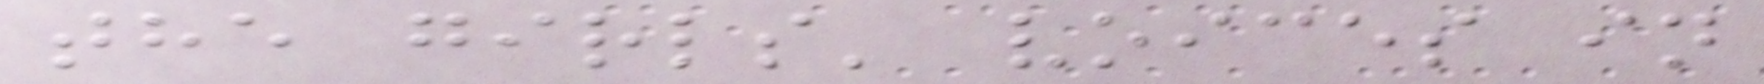the girls' voices in
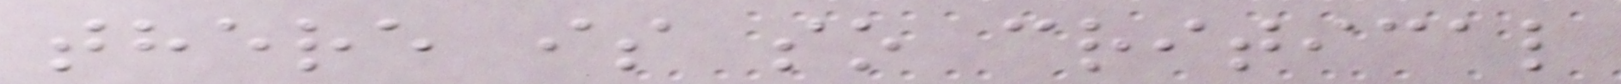there is so critical
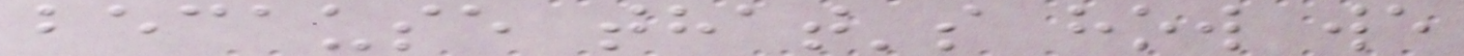because that's how we
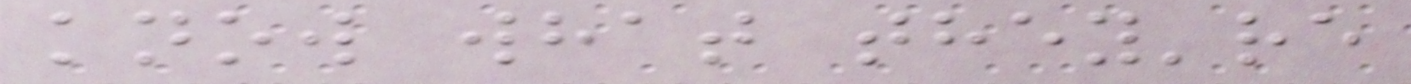know what they're
